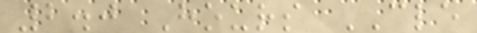2.0 Hours CLE
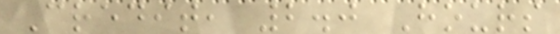Credit, 2.0 Hours
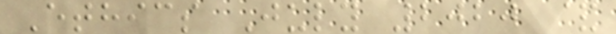Ethics July 2020 &
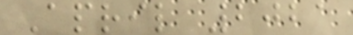April 2021
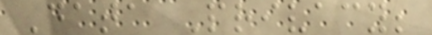Data Privacy;
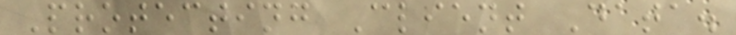Protecting Client Data.
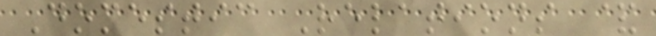Domestic Relations &
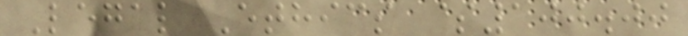Legal Ethics $100.00
